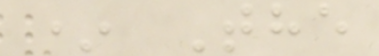* The
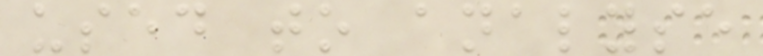used to analyse
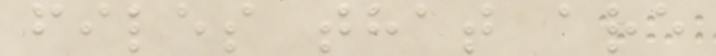files that are
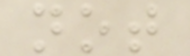not
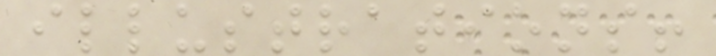illustrations!
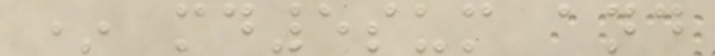* md5sum and
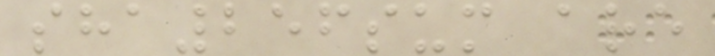sha256sum are
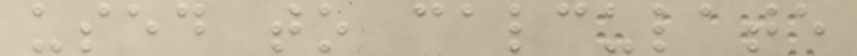used to calculate
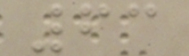63
